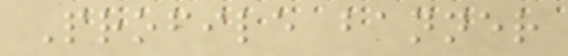Profile banner
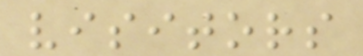visitors
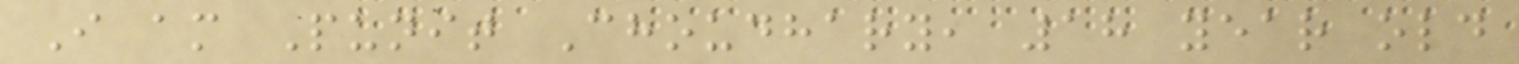I am Punit Choudhary, 18 year old
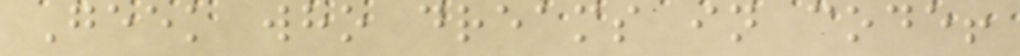Geek who dreams in code!
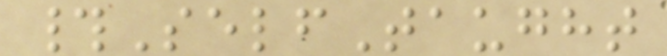#SelfTaught
